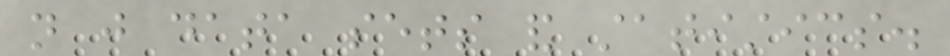not just data sets and statistics.
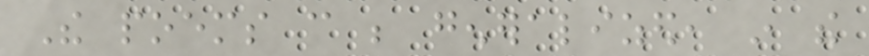The poems can be generalized, in the
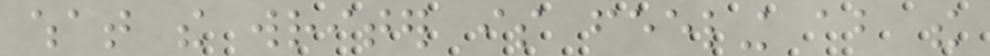what the writer is feeling about the
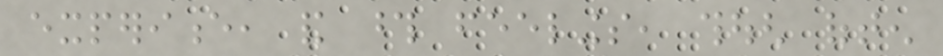experience, and those feelings, though often
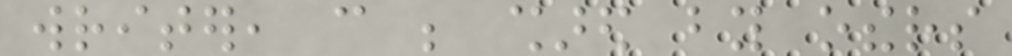writer, can be shared by others
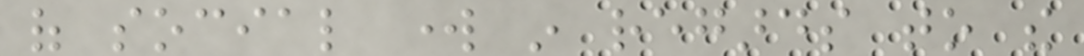of social work in regards to the
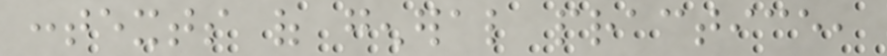contexts of general practice,
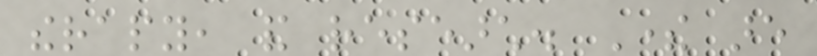therapy, and research. There are
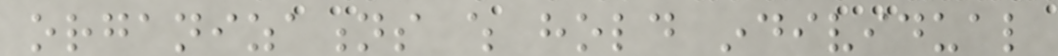organizations which hold individual
